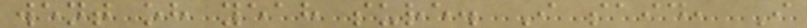went oh yeah sure. I said, I
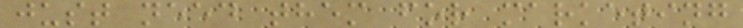just need them for marketing
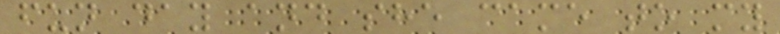fun day and she came to my
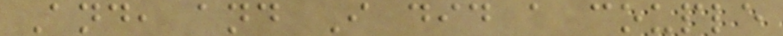And, and I did a couple
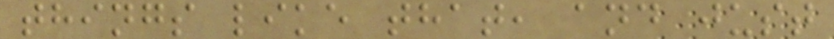things like that, and just
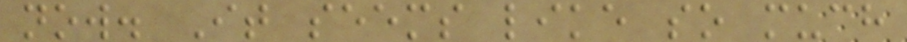now. It seems like so much
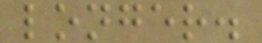longer.
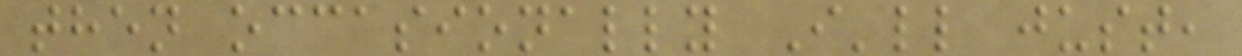then occasionally I'll just,
